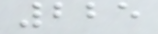225
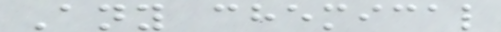Any chemical
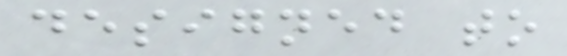designed to
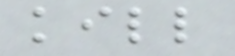kill
